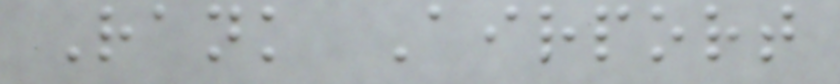Rank Airport
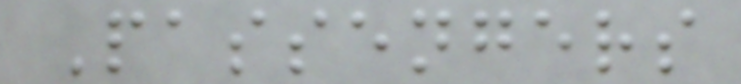Passengers
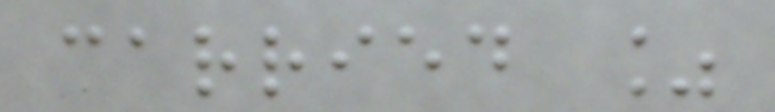carried %
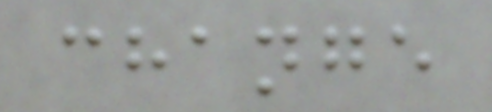change
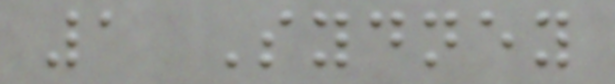1 Sydney
